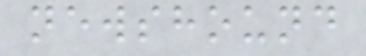newshound
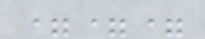===
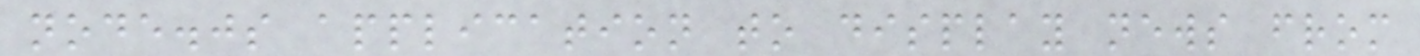node.js application to display news from
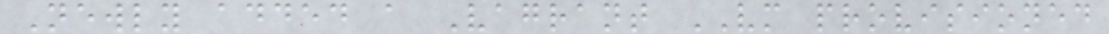Newly added a Vagrant VM provisioned
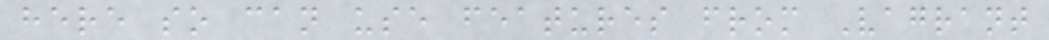here so can use features from Vagrant
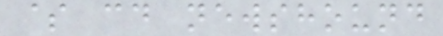$ cd newshound
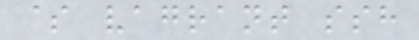$ vagrant ssh
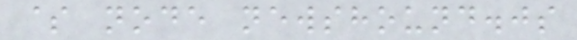$ node newshound.js
